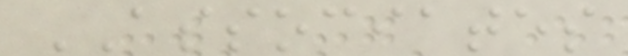ASSOCIATES
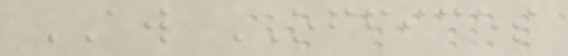AW OFFICES
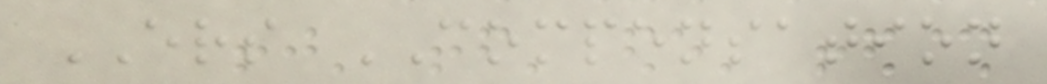ERS COMPENSATION
